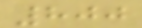800
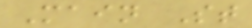Main St
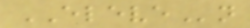ELEVEn
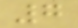7
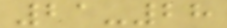21-28
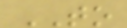TO
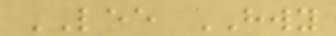LEE HWY
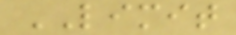LIMIT
